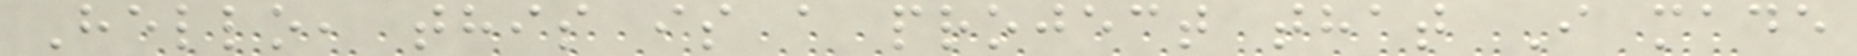Hello, this is a project that I made
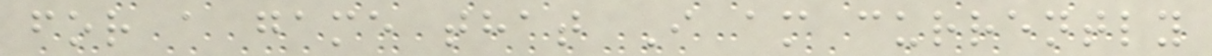for a game that I am currently
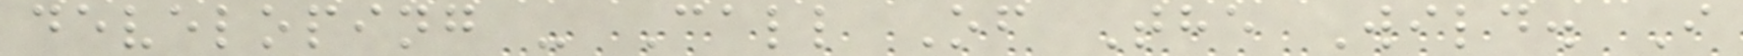developing - Call Of The Wild. I
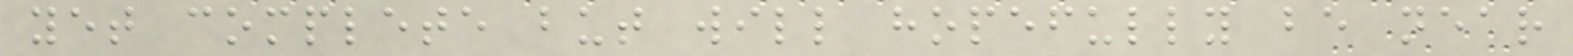yet complete but will hopefully be near
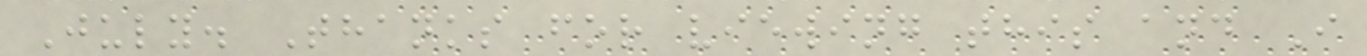July. Thanks for viewing this and I
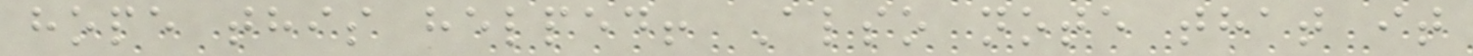hope this helped! Also note that it
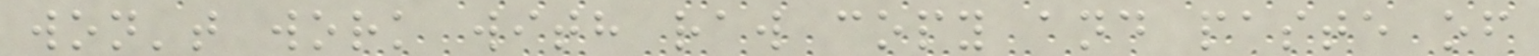won't work with raw copy and paste of
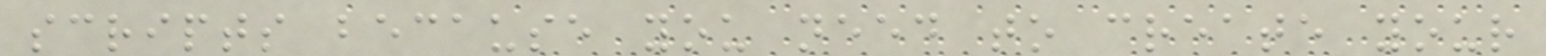scripts because you need to create your
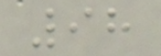98
